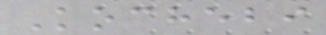Kochebi
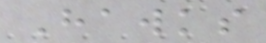Hawks
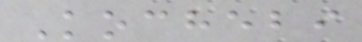Kochebi
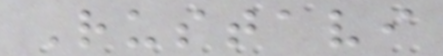Rustavi
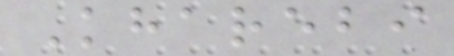Kharebi
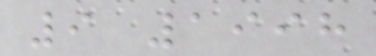9 1998
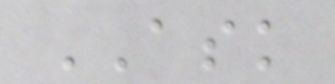ASK
